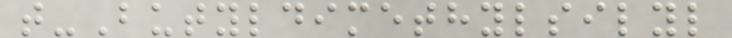t-Butyldimethylsilyl
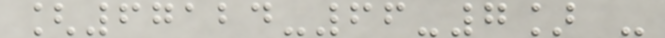[67124-66-7] -
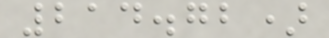214.72)
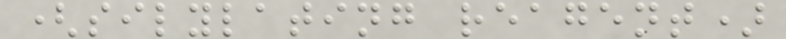(silylating reagent)
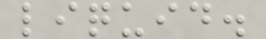liquid.
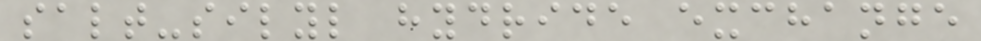salt-silyl hydride exchange
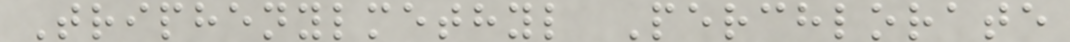Triphenylmethyl Perchlorate
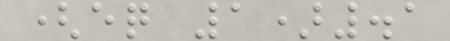(eq 1).1
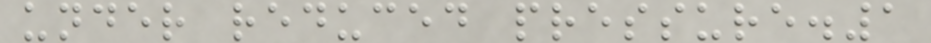under reduced pressure.1
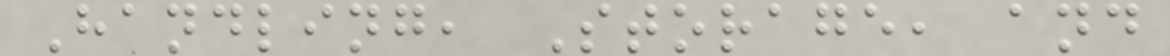Handling, Storage, and
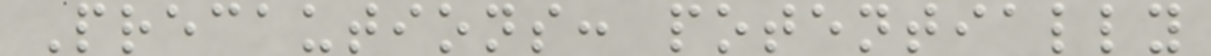Precautions: potentially
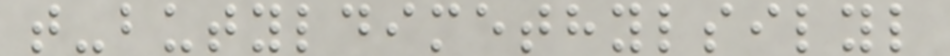t-butyldimethylsilyl
